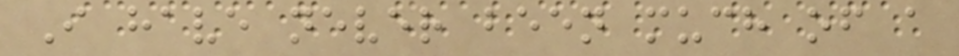I have never been much of a
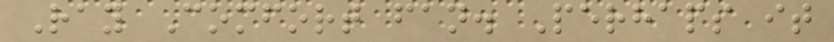Ray Comfort fan. Perhaps it
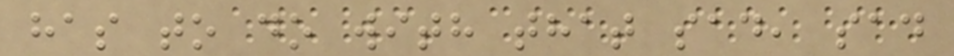has to do with that sad, sad
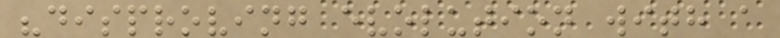"disproving evolution with a
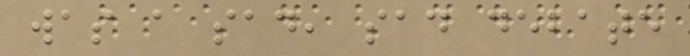was a sad, sad debate
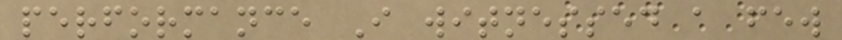performance I witnessed a few
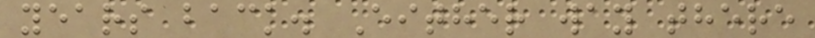years back. Either way there
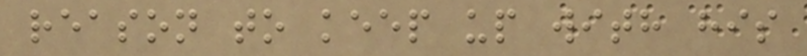reason to keep up with his
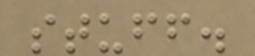stuff.
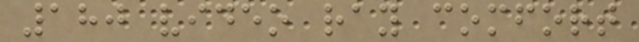180 video ray comfort
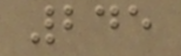245
